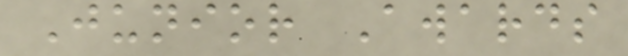Junior Awards
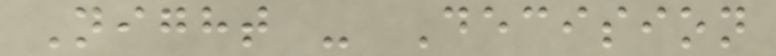Night - Decision
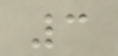3
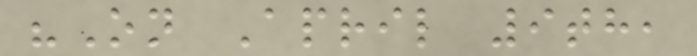"On April 9th,
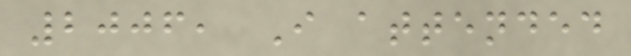2006, I attended
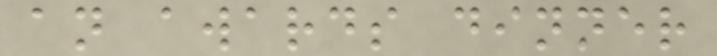an awards dinner
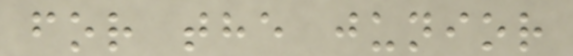for the junior
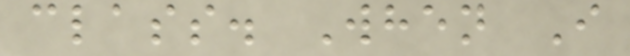class. When I
